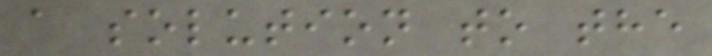a solution to the
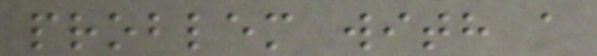problem with a
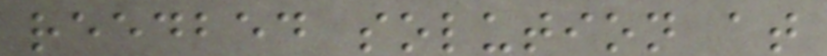reedbed solution at
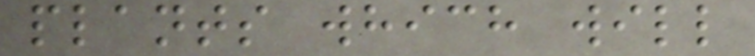plants which will
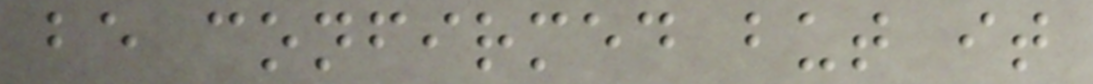be confirmed but it
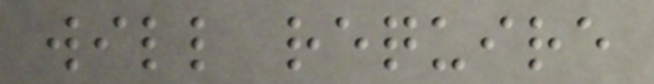will require
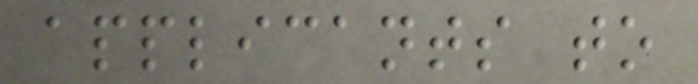applicants to
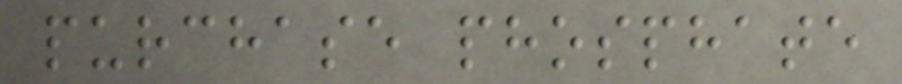purchase phosphate
